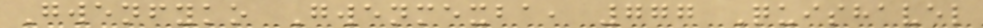Gwenfyko Gwenmexba, 777 Quishavel
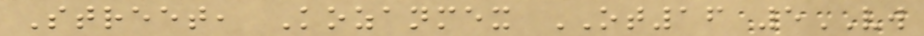Street, Kozanmex OT16 5VW
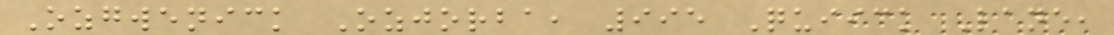Ozgwenick Ozjorba, 995 Quiick Lane,
